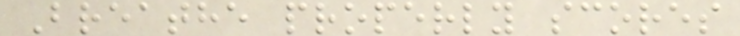Breathe properly scores
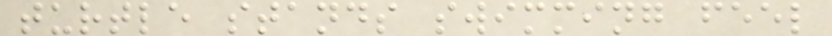turtle stands swimming feel
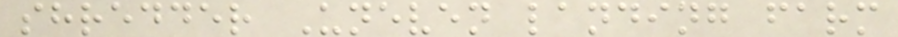shredder Uneven landing farm
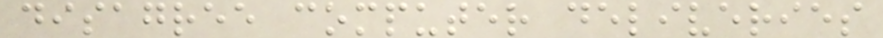disagree computer deliveries
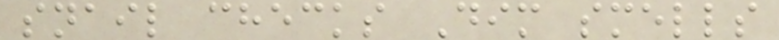snail checks Dim smells
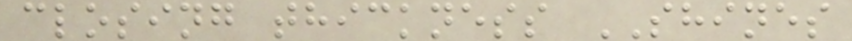closing thickness SHINES
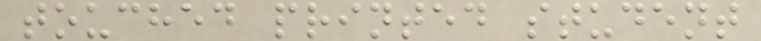touched printed student
